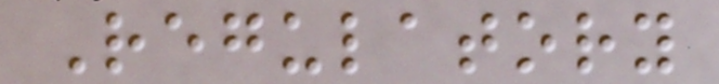Regulatory
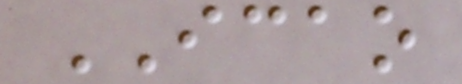ICAO
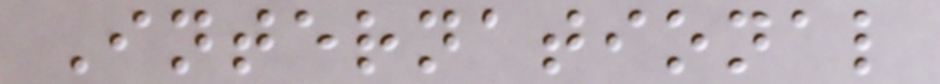International
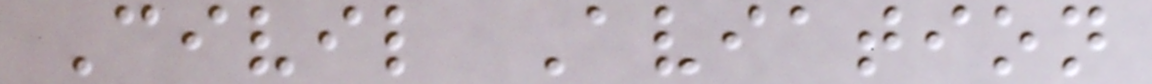Civil Aviation
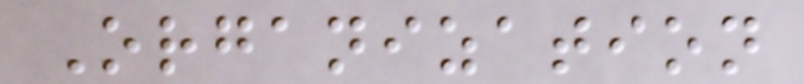Organization
